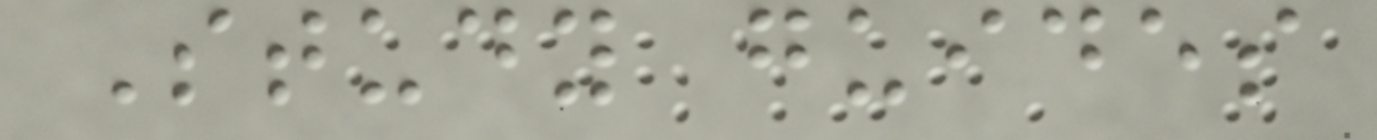Study guides
